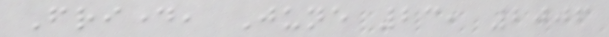Friday, June 23, 2006
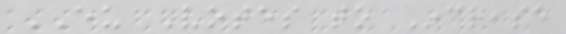EU Votes to Increase
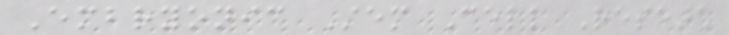Embryonic Stem Cell Research
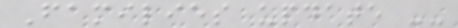Families update --
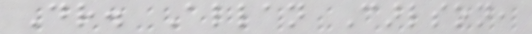Dr. Allan Carlson,
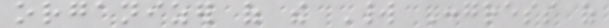organizer of the World Congress of
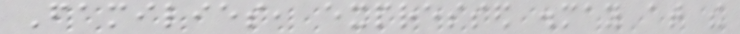Families, expressed dismay at the
